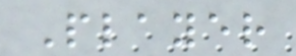Player
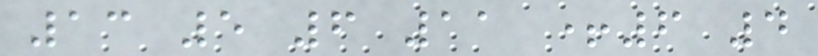13 5 6 11 +6 4
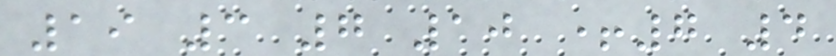19 3 7 10 +7 4
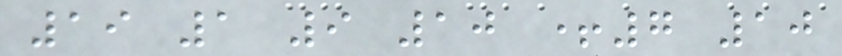19 1 9 10 +7 10
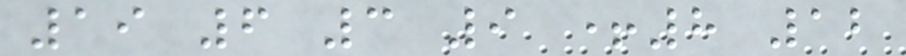19 6 3 9 +8 12
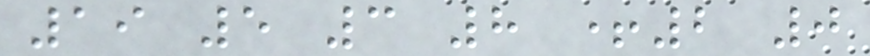19 5 3 8 +2 0
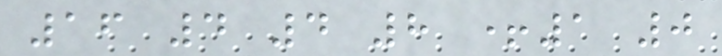16 4 4 8 +1 0
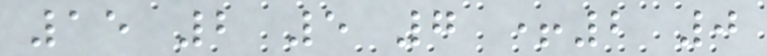15 2 5 7 +2 0
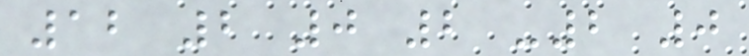12 2 0 2 -2 0
